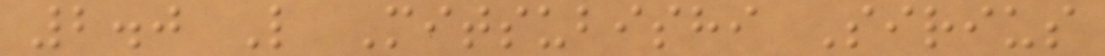2.0 L Mitsubishi Sirius
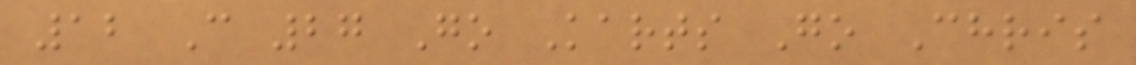12 C 27 Go Karts Go Chris
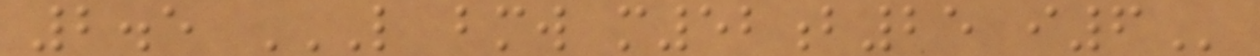2.5 L BMW M52B25 I6
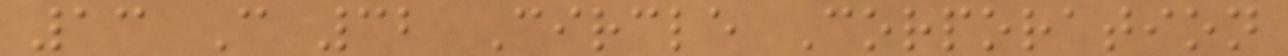13 C 32 Circle Corporation
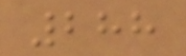288
